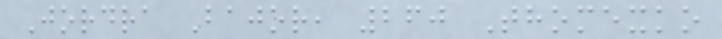Jordra Bajor, 260 Thomexko
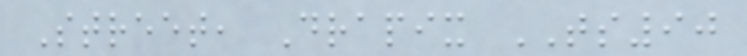Street, Drapix TS90
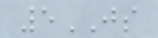5JS
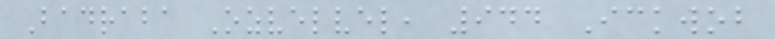Badraba Ozvelvel, 944 Ickwob
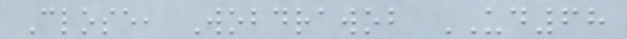Close, Wobdrawob UD68
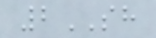2SH
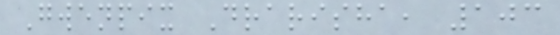Gwenpix Drarisha, 103
